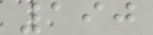190
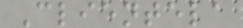Clientela
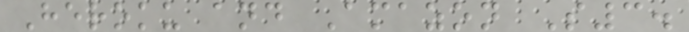Heroku and Amazon S3.
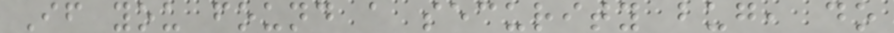If you found a security bug, do
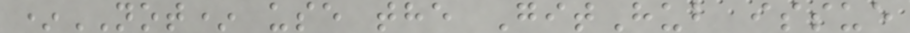*NOT* use the GitHub issue
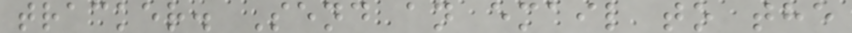tracker. Send an email to the
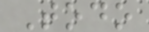Todo
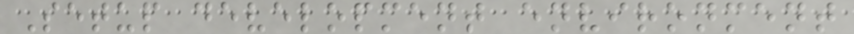Setup development environment
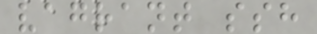vagrant ssh
